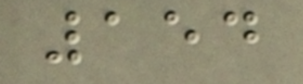154
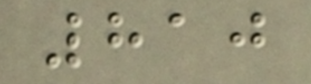810
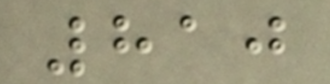810
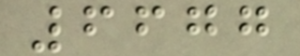6677
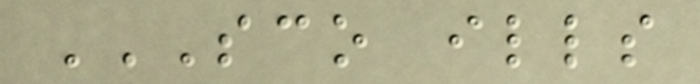SCO ILLS
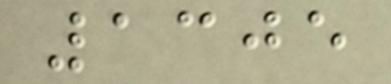1305
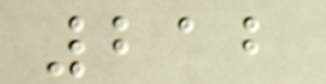212
